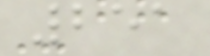251
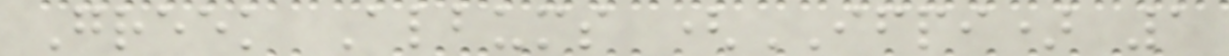Greek Albums (IFPI) 1
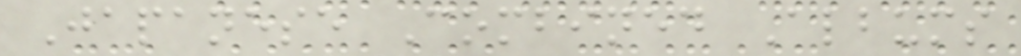Japanese Combined Albums
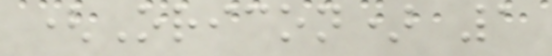(Oricon) 1
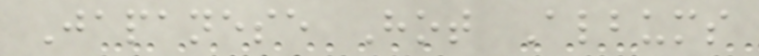Japanese Hot Albums
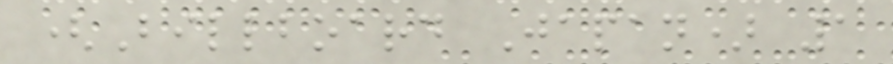(Billboard Japan) 1
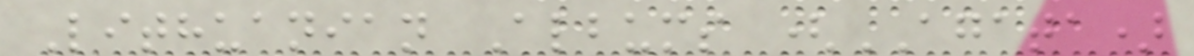Lithuanian Albums (AGATA)
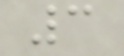3
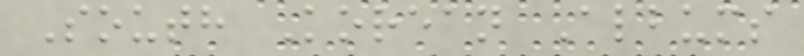South Korean Albums
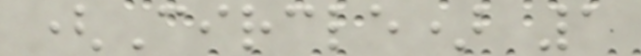(Circle) 1
